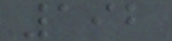192
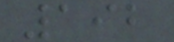192
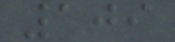109
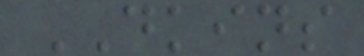DKINS
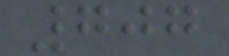707
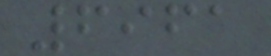6961
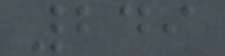249
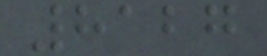8127
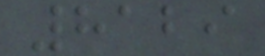8129
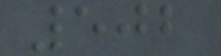502
